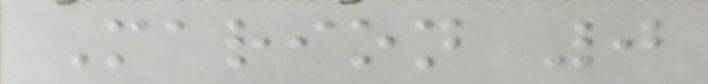Marion 0
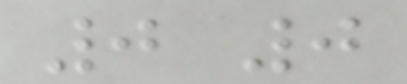0 0
